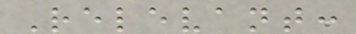Relevant:
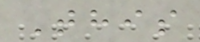This
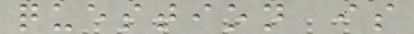question is
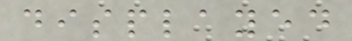displayed
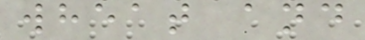wheat and
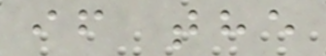if the
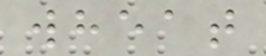wheat
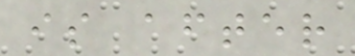is after
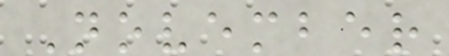November
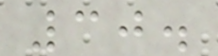30.
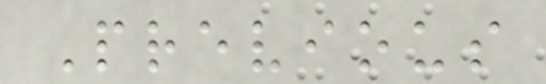Previous
